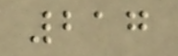217
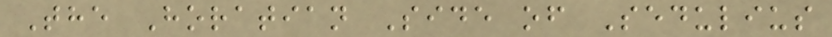The Horatian Side of Sedulius
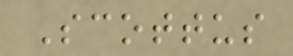Scottus
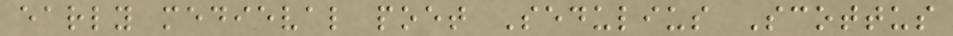early medieval poet Sedulius Scottus
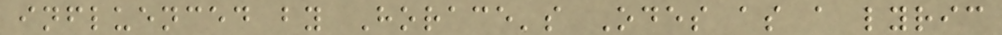influenced by Horace's Odes as a lyric
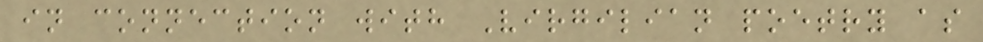in connection with Virgilian poetry as
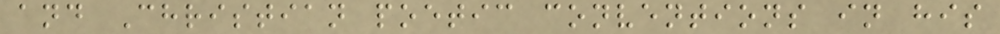and Christian poetic conventions in his
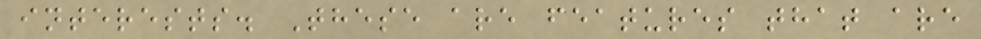interests. These are features that are
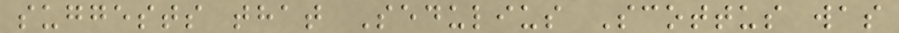suggests that Sedulius Scottus was
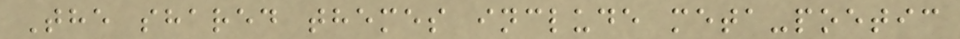The shared themes include meta-poetic
